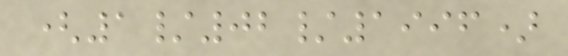(1/02/1996)
